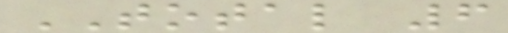TOTAL 6
